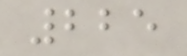225
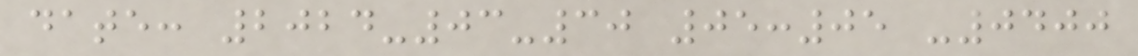date: 2024-03-30 05:05 -0400
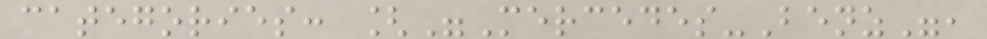categories: ["Mercedes-Benz",
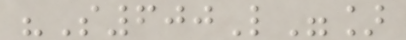"S600L"]
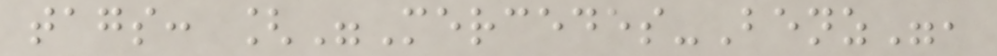tags: ["Mercedes-Benz",
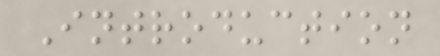Introduction
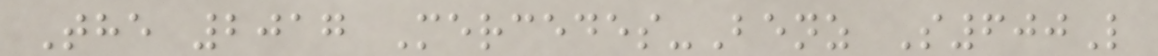The 2017 Mercedes-Benz S600L
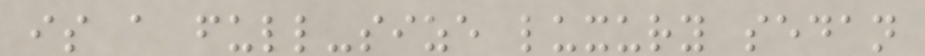is a full-size luxury sedan
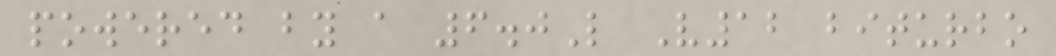powered by a 6.0L V12 biturbo
